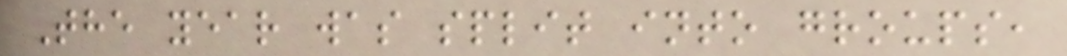The year was split into groups,
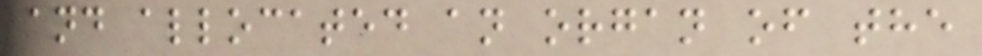and allocated an organ of the
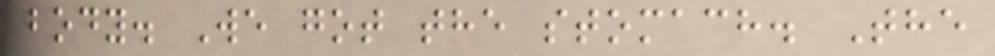body. We got the stomach. The
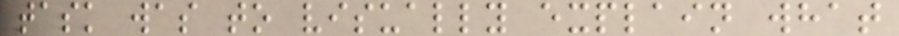task was to visually explain what
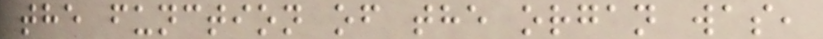the function of the organ was,
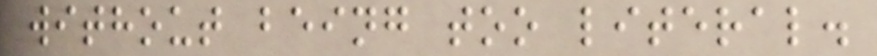without being too literal.
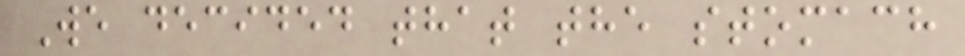We decided that the stomach
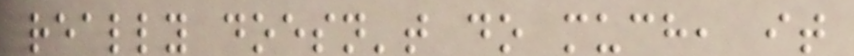really doesn't do much, it
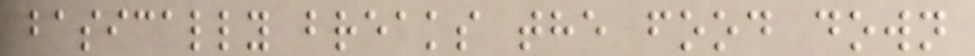basically breaks the food down
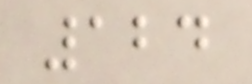124
